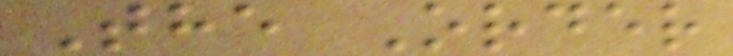The Order
